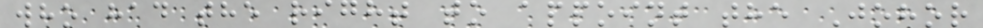who had the right to appoint the Johor
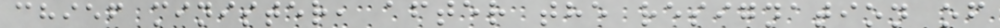chief minister, after the resignation of
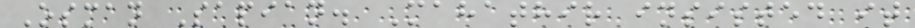Osman Sapian. Mahathir insisted it
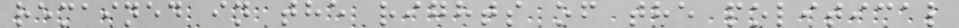remained in the rights of the political
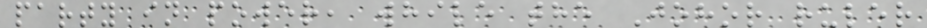party in power, while the Johor ruler
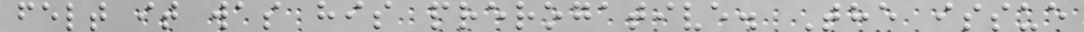felt it was his prerogative. The issue
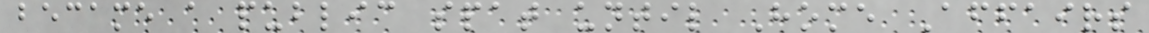became a public spat until Home Affairs
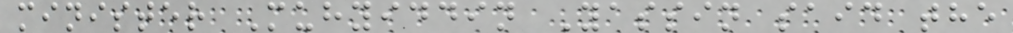minister Muhyiddin Yassin said the
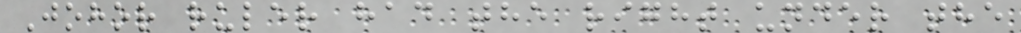Johor ruler had the right under the
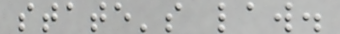state's law.
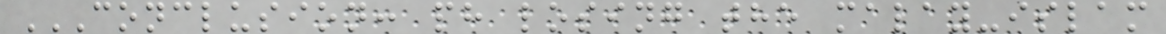CONCLUSION: PH LOSING THE MALAY-ISLAM
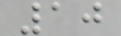10
